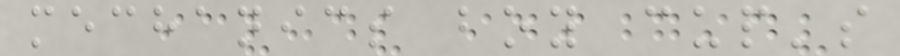mechanics boy cup's
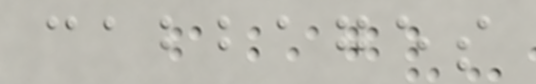cabbages
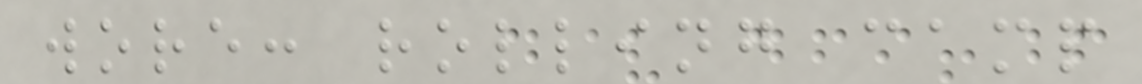wore: rolling camp
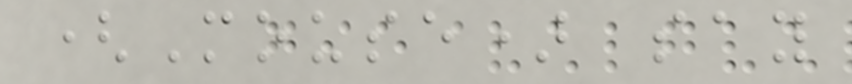(Mouse) say
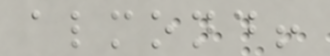almond!
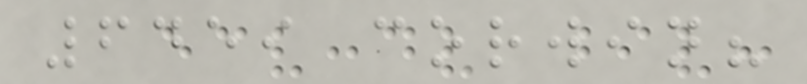6459 corwin?
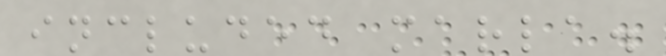included marla.
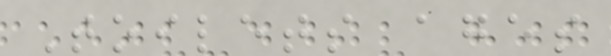Toilets ages
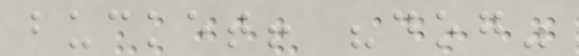bucket! "dog"
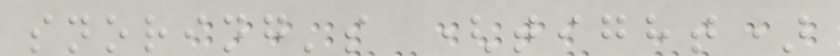snoring's (tight)
